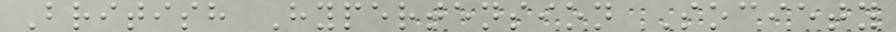British Hypertension Society
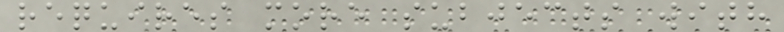requires more subjects with
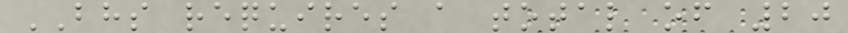BHS requires a total of 20
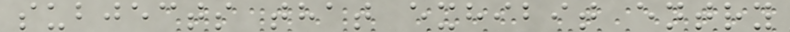subjects that exhibit entry
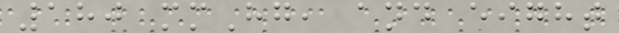180 mmHg, and eight
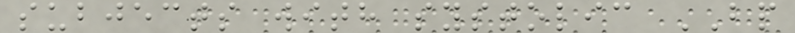subjects with systolic BP
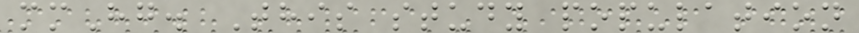mmHg. This study population
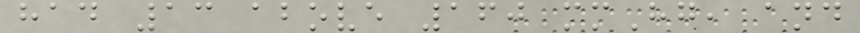had 13 above 160 mmHg, and
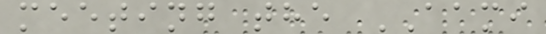meeting the AAMI
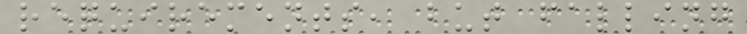requirements, but falling
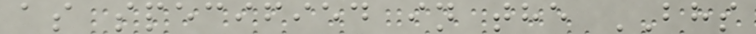as specified in the BHS
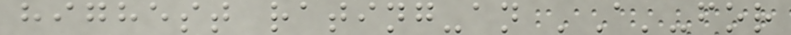highest rating-an 'A'-for
